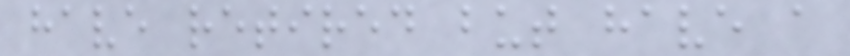have retired but have a
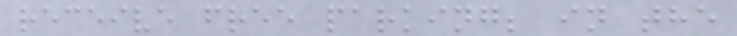receive free parking; in the
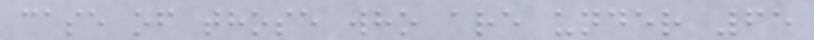case of those who are under 65
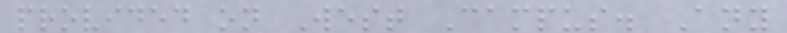provided on West Campus. Any
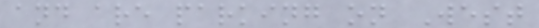and are parking on West
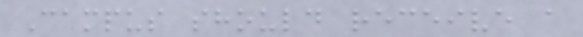Campus should receive a
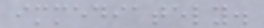immediately.
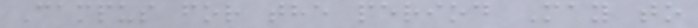Campus for the period May to
